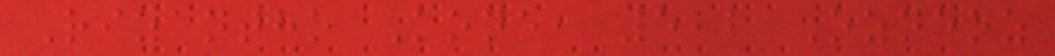Rizantho Kone, 522 Ozneoz
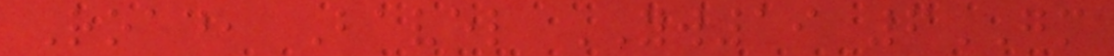Road, Bavel YW19 6GM
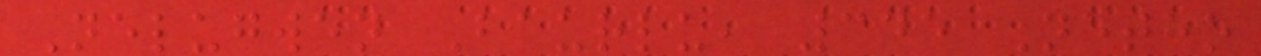Nelugwen Baurlu, 345 Netho
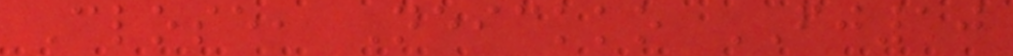Close, Neickko FJ10
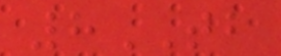8TB
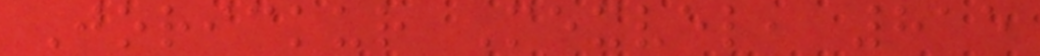Jorickur Mexvel, 815
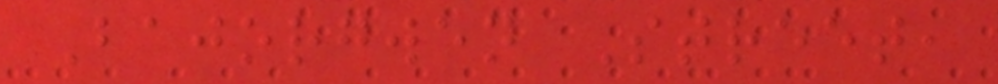Bajorgwen Street,
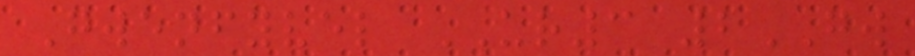Gwenfyvel UR3 2GW
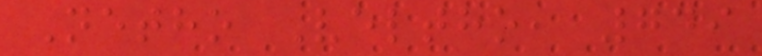Netho Veltho, 749
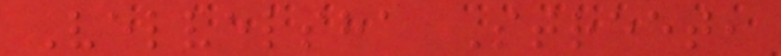Velvelsha Street,
